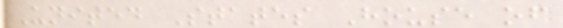United States House of
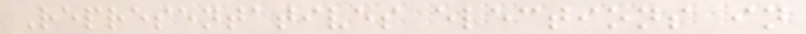Representatives elections in
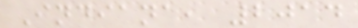Indiana, 2014
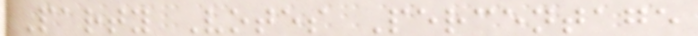Party Votes Percentage
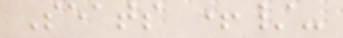Seats +/-
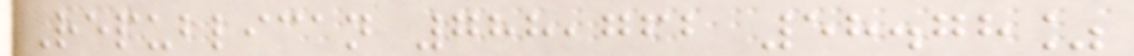Republican 788,762 58.78%
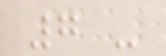7 -
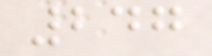247
